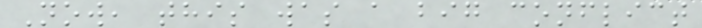Now, this was a big conflict
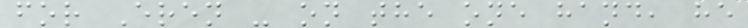for Eren - on the one hand, he
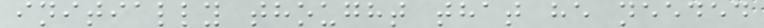initially thought that he needed
